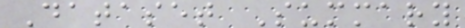Dataset Summary
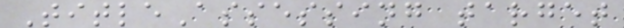TitleAssessing target
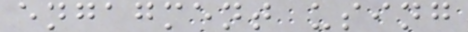engagment using
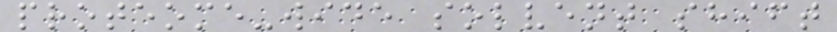proteome-wide solvent shift
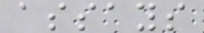assays
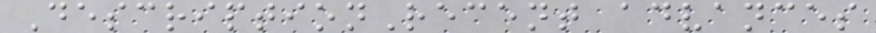DescriptionRecent advances
